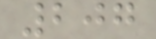207
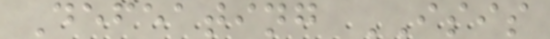Defeating ISIS
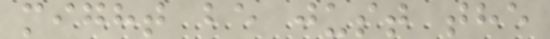might be just the
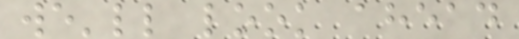we'll look ahead
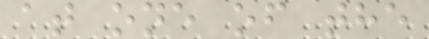at one of the
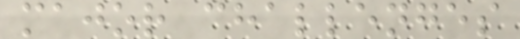major challenges
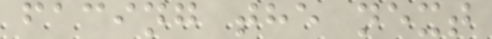facing the next
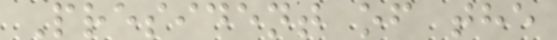President of the
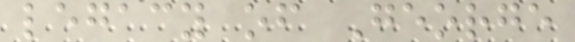legacy of George
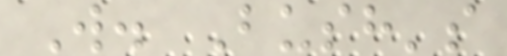W. Bush's
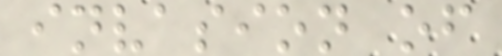invasion of
